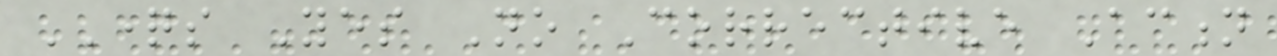QUESTIONS Yes No Corrective Action
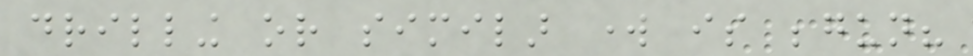drilling or similar work is begun?
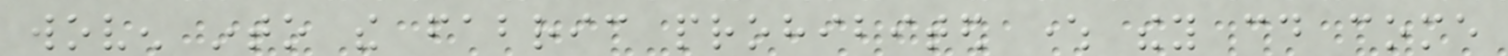woven into the fabric prohibited where they could come
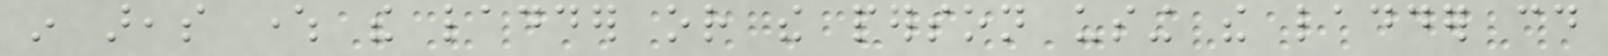in areas where the ladder or the person using the ladder could
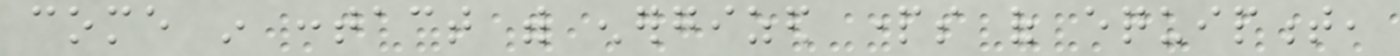come in contact with energized parts of equipment,
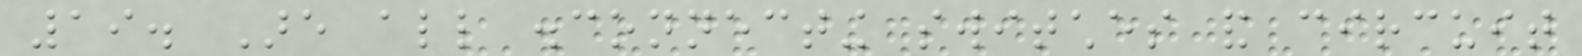19. Are all disconnecting switches and circuit
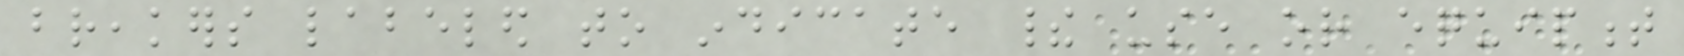breakers labeled to indicate their use or equipment
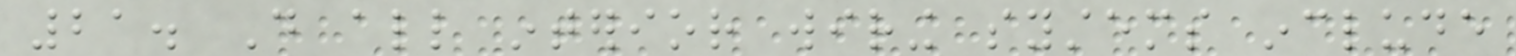21. Do all interior wiring systems include
